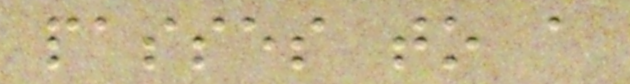passes to a
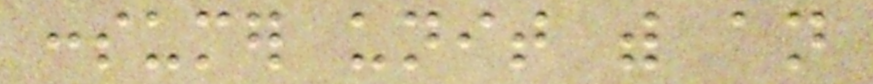consumer unit with an
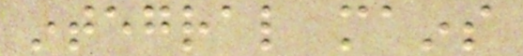integral mains
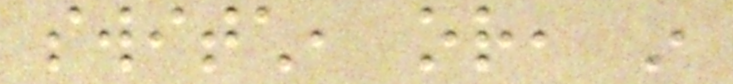switch, or, in
